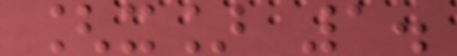[x] 1.
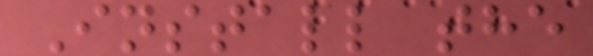Install the
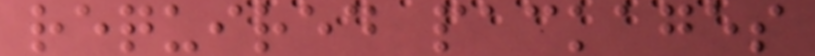required packages
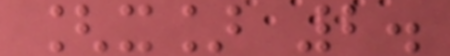[x] 2.
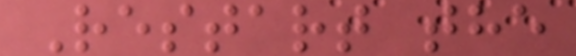Restart the
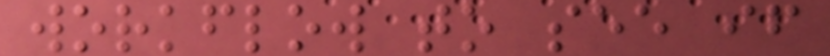workflow to see if
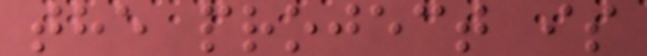the project is
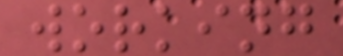working
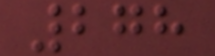278
